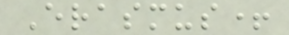Erasmus+
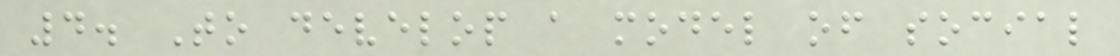4. To develop a model of social
